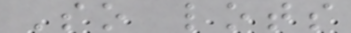So lots
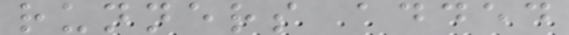runners added
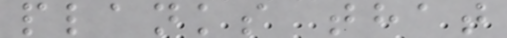planks that
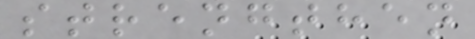strengthen
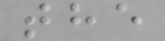the
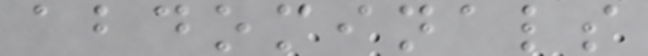abdominals
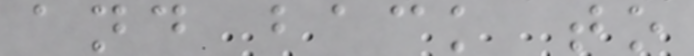and back to
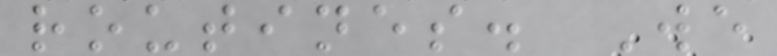routines. We
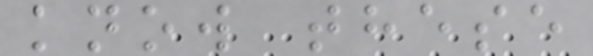know these
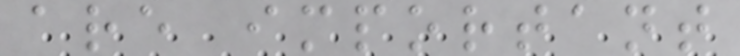are important
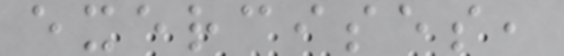exercises,
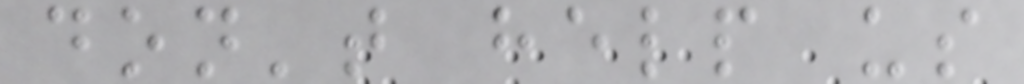don't help us
